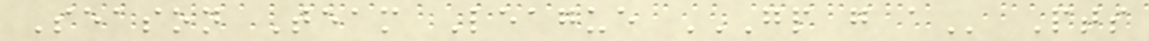Season Team League GP G A Pts
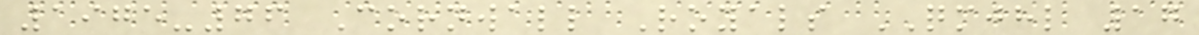1975-76 Cornwall Royals QMJHL 17
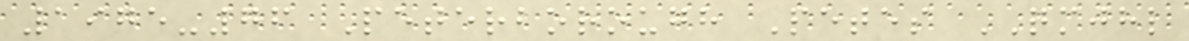1975-76 Peterborough Petes QMJHL
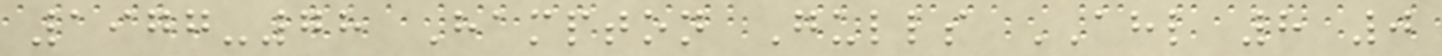1977-78 Hampton Gulls AHL 8 0
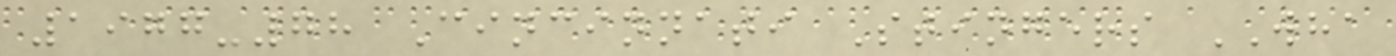1977-78 Cincinnati Stingers WHA
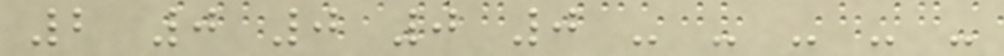2 0 0 0 0 - - - - -
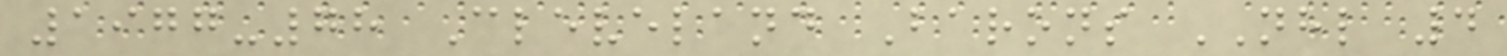1977-78 Cleveland Barons NHL 4
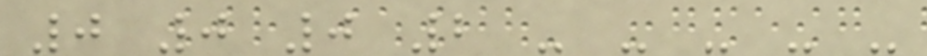0 0 0 2 - - - - -
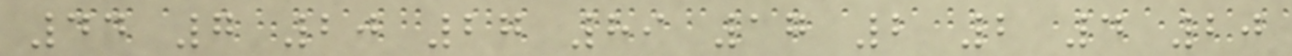44 7 20 27 89 17 2 2 4 20
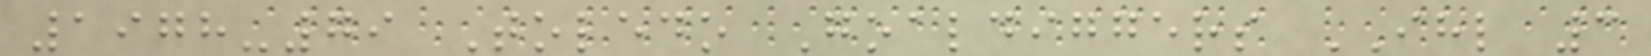1978-79 Toledo Goaldiggers IHL 3
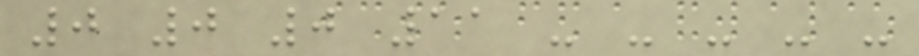0 0 0 11 - - - - -
